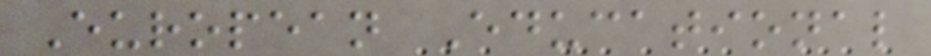European Educational
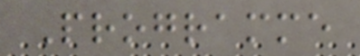Programme
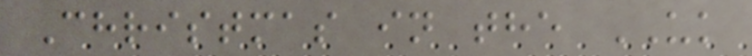Christmas in the UK
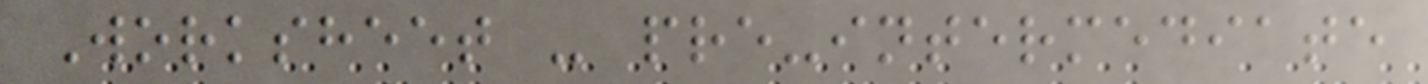Worksheet - pre-intermediate
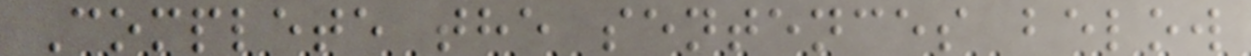Complete the sentences below
